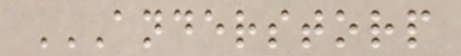ANDERSTORP
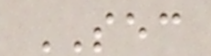SEC
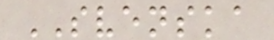SVENSKA
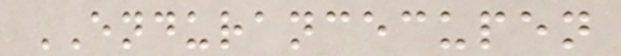ENDURANCECUPEN
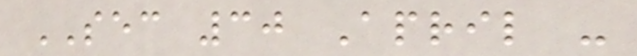SEC 30 April -
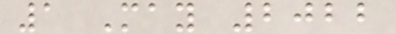1 May 2022
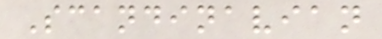Scandinavian
